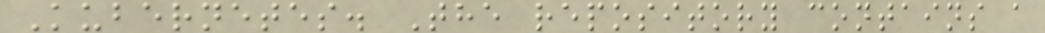Kubernetes. The repository contains a
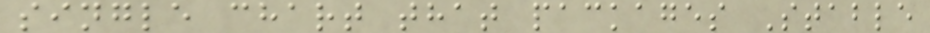single chart that packages Stable
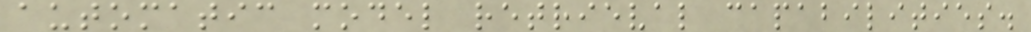automatic model retrieval capabilities.
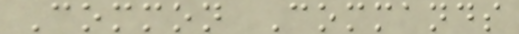Common Commands
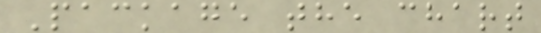Package the chart
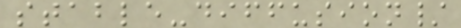stable-diffusion/
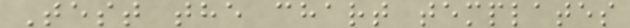Test the chart templates
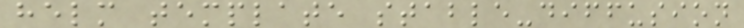helm template stable-diffusion
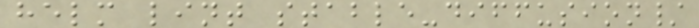helm lint stable-diffusion/
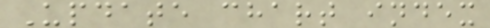Update chart index
